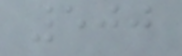500
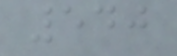540
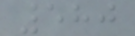580
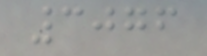3076
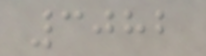3082
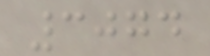3074
